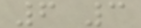6 3
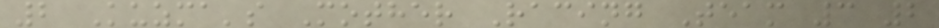2 Kuzma's Mother Racing Team 3 2
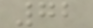72
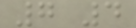7 4
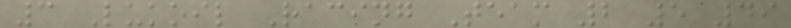3 Lukoil Racing Team 2 5 49
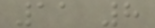11 8
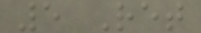5 Ret
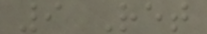9 Ret
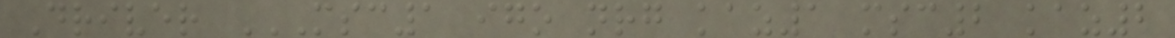Driver MSC1 IGO NRG KAZ1 MSC2 KAZ2
